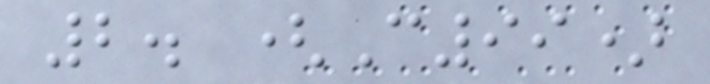2. (C99)
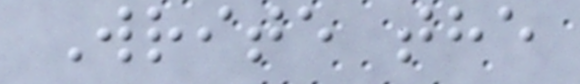Write the
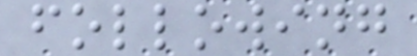following
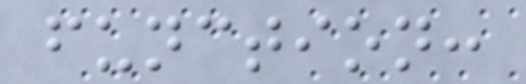function:
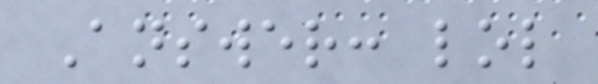Answer: lol
